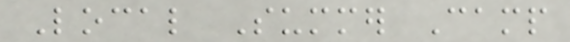Local Summer Camp
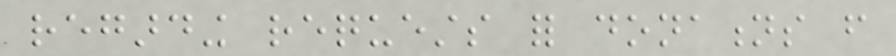regarding requests for donations from
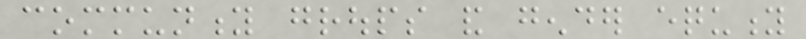community groups and gender equity
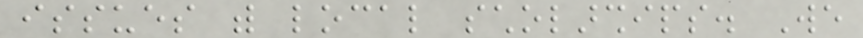issues with local scholarships. We
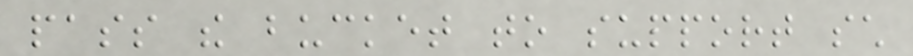pass the bucket to support such
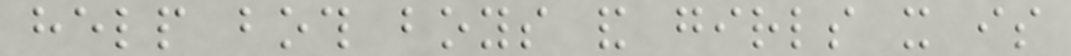help both boys and girls it is
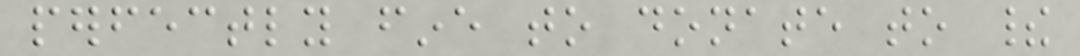perfectly fine to donate to their
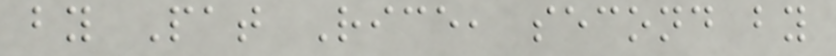by Pat Rice, second by
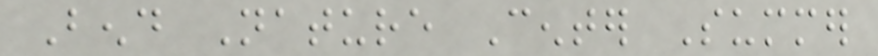Bend Nature Center Summer
